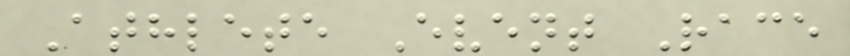Athlete Event Race
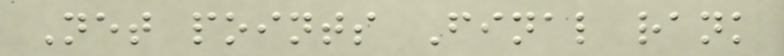Net points Final rank
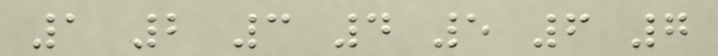1 2 3 4 5 6 7
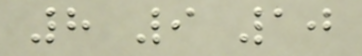8 9 10
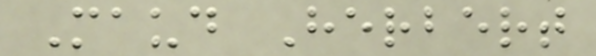Maud Herbert
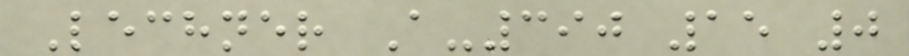Lechner A-390 15 0
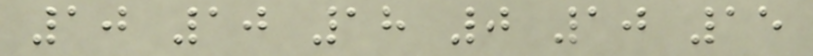10 10 18 0 10 15
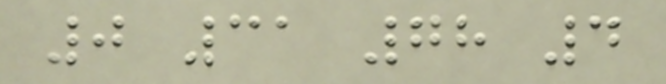0 31 78 4
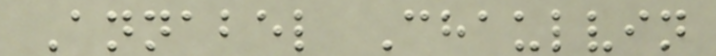Annabel Chaulvin
